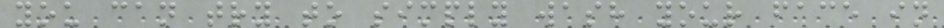you can try to simply wash your face in
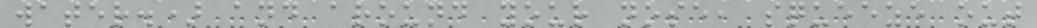water.) and around your nose, squeeze out
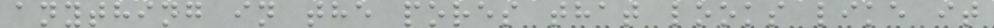anything in the pores that looks like it
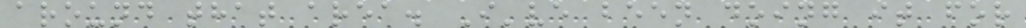around that area. I've been doing it for
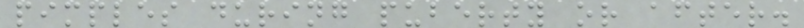pimples during puberty or after.
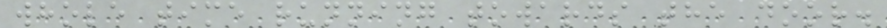whole time running towards the door.
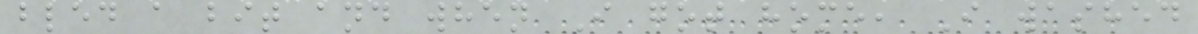bled a bit and when I got home, I washed
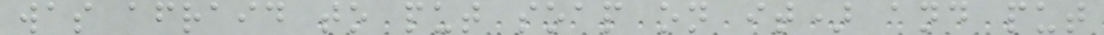was afraid to put soap on it) and put
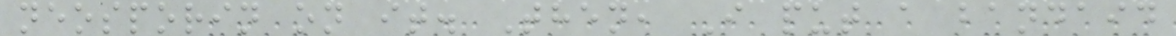neosporin on it. Then, I put a bandaid
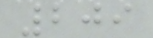209
